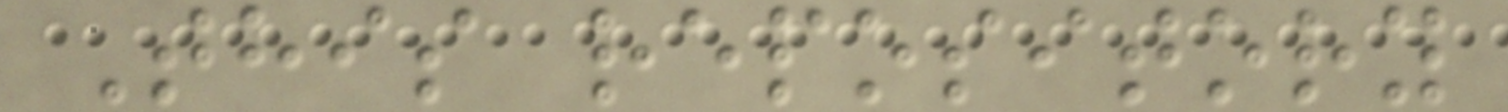This repository
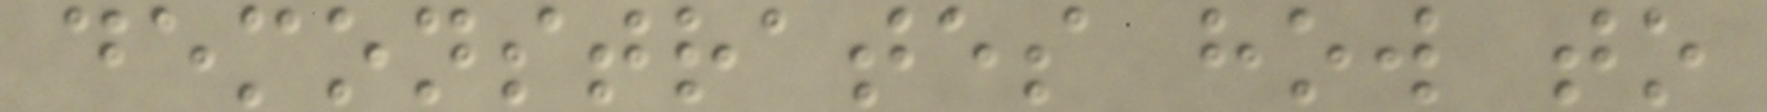demonstrates how to
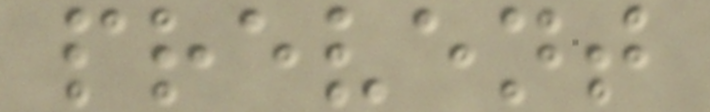prevent
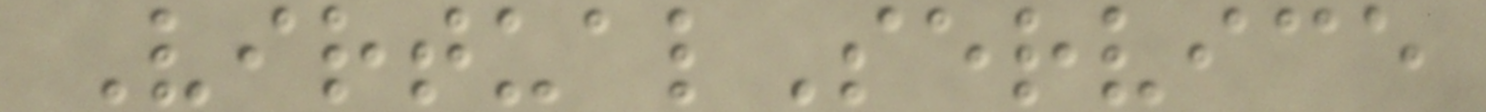VirtualService
